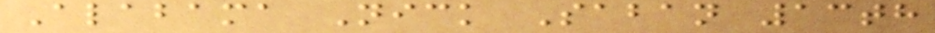Alabama Nick Saban 13th
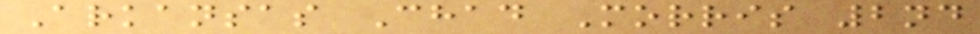Arkansas Chad Morris 2nd
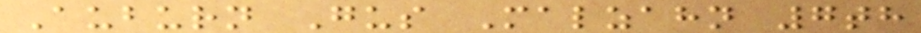Auburn Gus Malzahn 7th
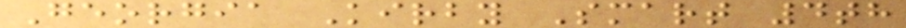Georgia Kirby Smart 4th
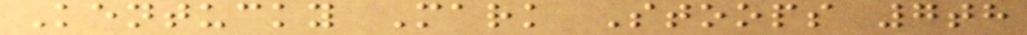Kentucky Mark Stoops 7th
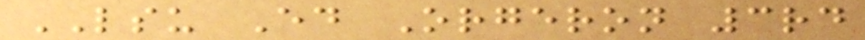LSU Ed Orgeron 3rd
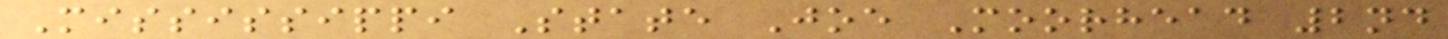Mississippi State Joe Moorhead 2nd
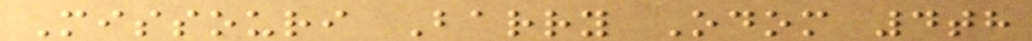Missouri Barry Odom 4th
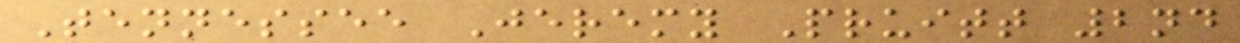Tennessee Jeremy Pruitt 2nd
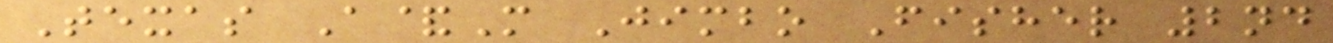Texas A&M Jimbo Fisher 2nd
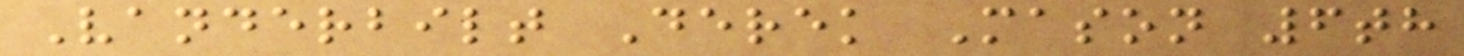Vanderbilt Derek Mason 6th
